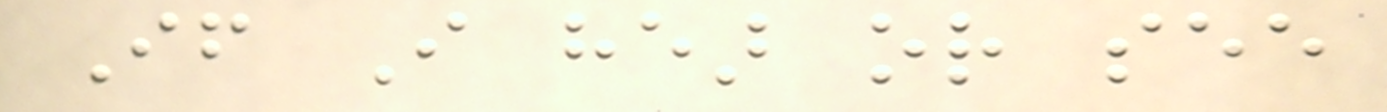If I hear or see
